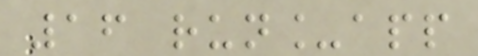16 run_app
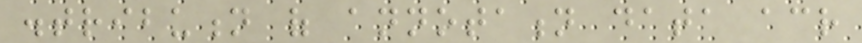distribution of annotation data across
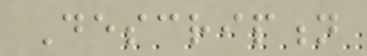Description
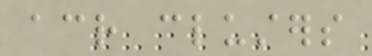across clusters
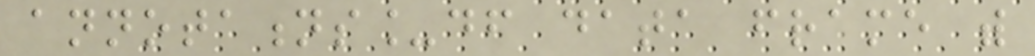annotations_df data frame with
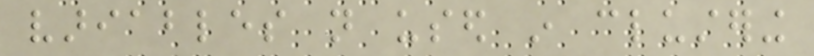variables not used in clustering
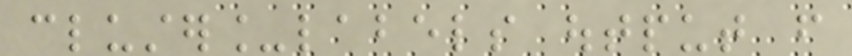cluster_labels output from
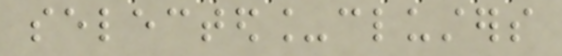selected_clusters
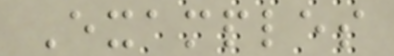Examples
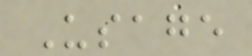Usage
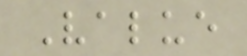Value
